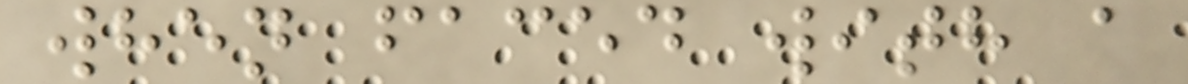when faced with a
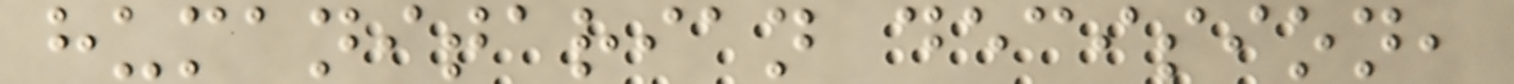humanitarian decision,
